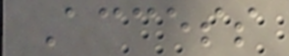Access
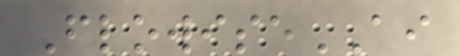FlowiseAI
